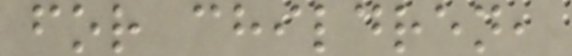for children,
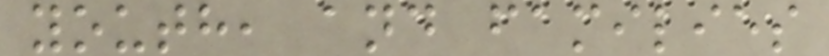youth, and families
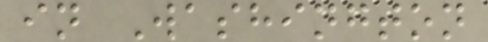in Washington
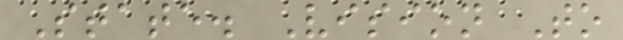State. Vision To
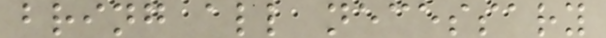bring all necessary
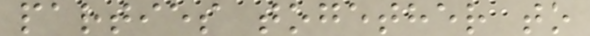parties together to
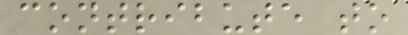contribute to
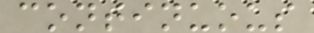continuous
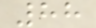88
